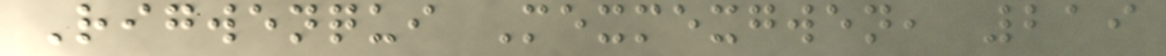Rigwenqui Mexmexgwen, 219
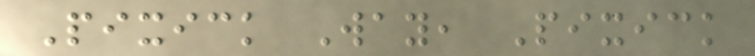Pixick Way, Pixick
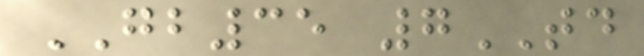GB35 7TD
